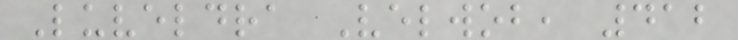Luveldra Velwob, 412
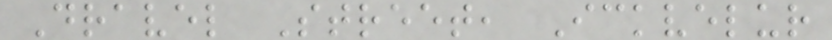Dravel Street, Ickvelur
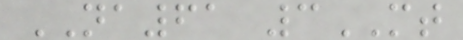NA61 3MT
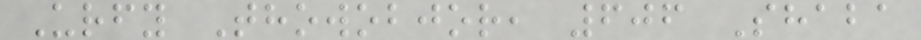Urfy Thowobjor, 606 Shaba
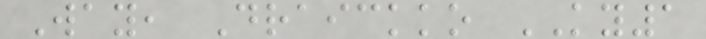Way, Draickko KY1
